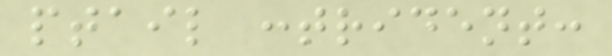ptail :trident:
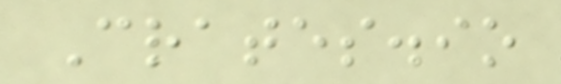Crates.io
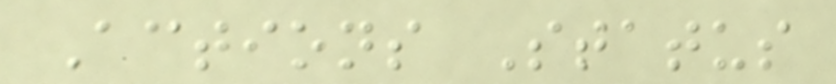Actions Status
